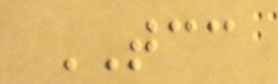TCC
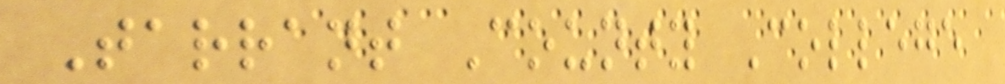Tarrant County College
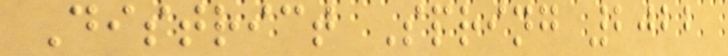District Spring 2022
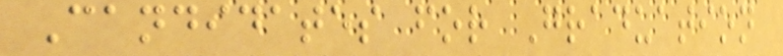Candidates for Graduation
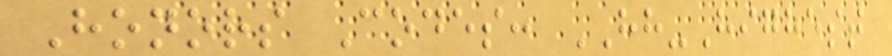Honors Codes: HH-Highest
